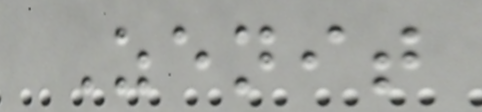Zenit
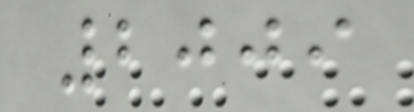2009
